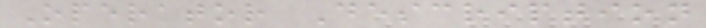Operator Description
